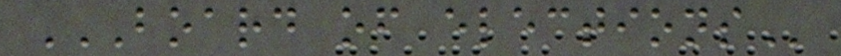BOARD OF ELECTIONS
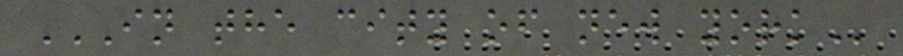IN THE CITY OF NEW YORK
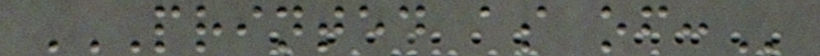PRINTED AS OF:
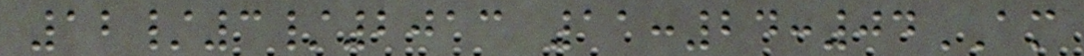12/3/2013 11:24:04AM
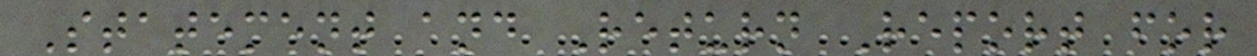Statement and Return Report for
